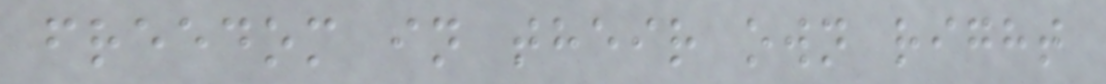freedom in their own right
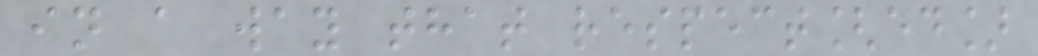in a way that respect[ed]
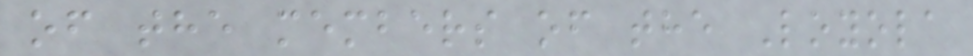of the members of the Loyola
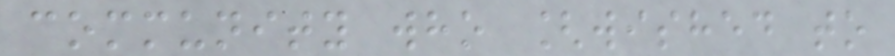community who [wished to
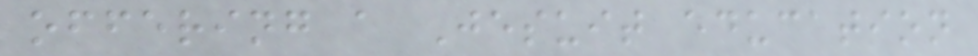offering a Jesuit education
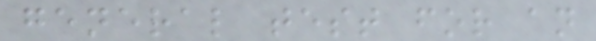general test for an
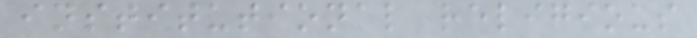institutional religious
